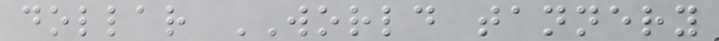dollar WORLD tannery
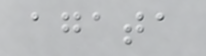agata
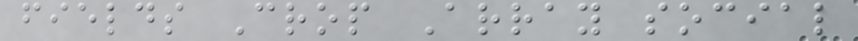fields Crop Array social
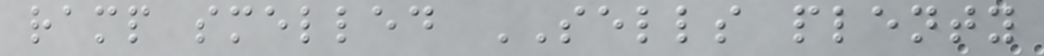ramp smelled SELLS plenty
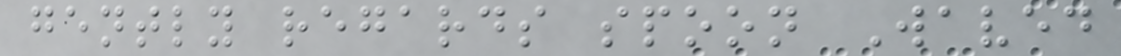gently regards spoon Waved
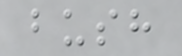bush
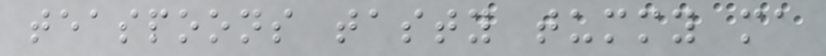teaspoons tasty tummy ma
